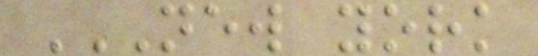NEW YORK
